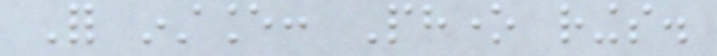For instance: Phone rings.
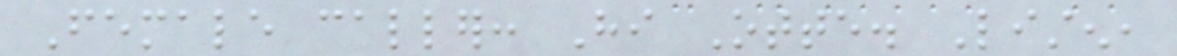Female caller: Hi Otte. Listen,
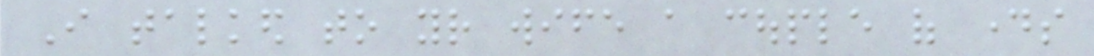I talked to your wife a couple of days
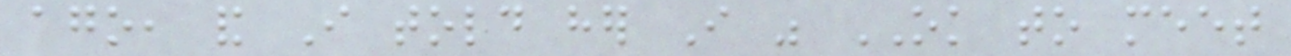ago, and I told her I was OK to meet
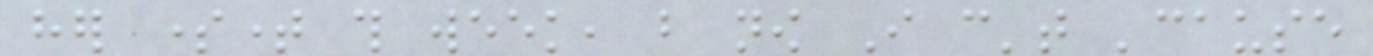her sometime this week, but now I can't 'cause
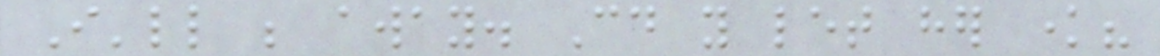I'll be away. Could you let her know?
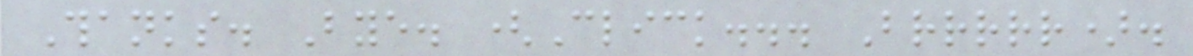Thanks. Bye. (Click... Brrrrr).
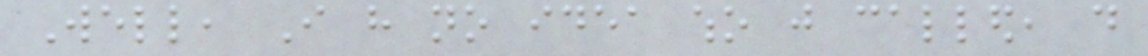Well, I have no idea who just called, do
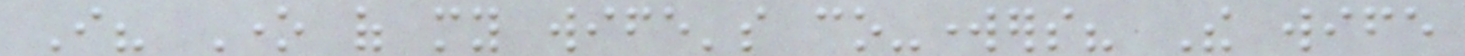I? One of my wife's co-workers? The wife
